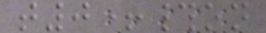t0+#on
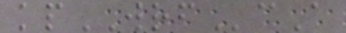kpWRFcA
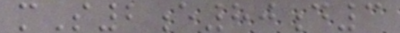mS2e80d3
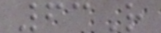63R
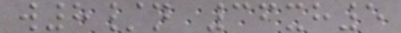w8/n 36xh5
